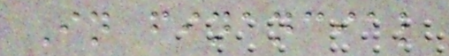In financial
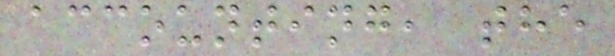accounting, the
